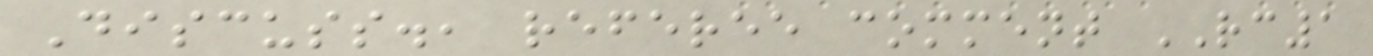Discuss., referee comment RC1
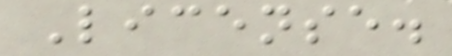License.
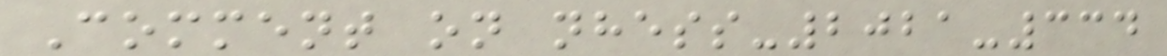Comment on nhess-2021-334
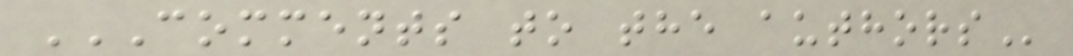COMMENTS TO THE AUTHORS
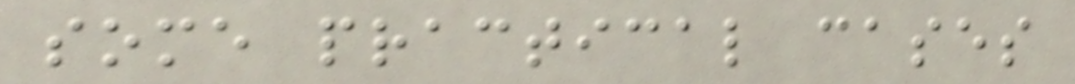some practical cases
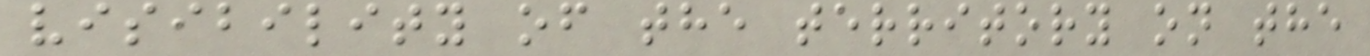visibility of the territory on the
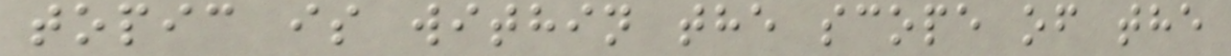topic is within the scope of the
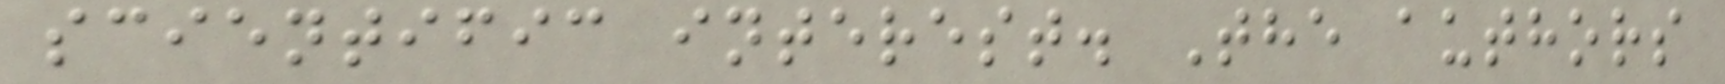scientific interest. The authors
